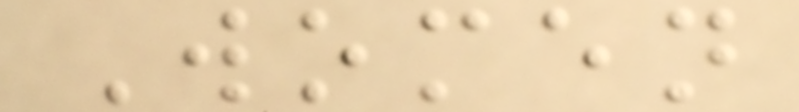Women
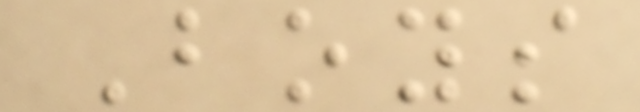Boys
